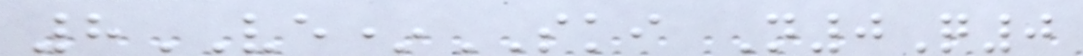8VE*SKI N0Q0
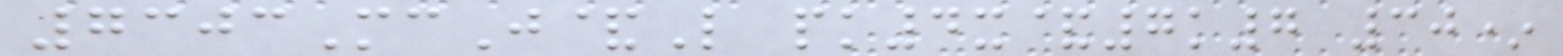7303McJ&L pk4x&7k7 30*
